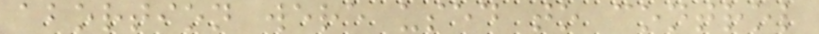abortion were used to control
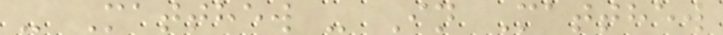- Matthew - In Matthew
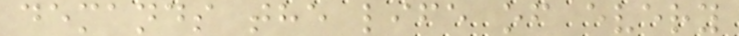demands the life of every
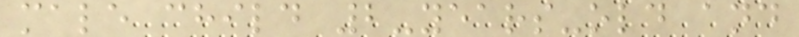male child 2-years-old and
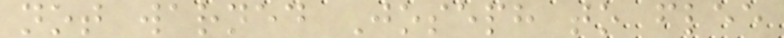not warned Joseph to flee
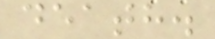death.
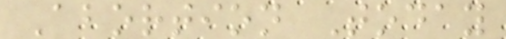Abortion Today
